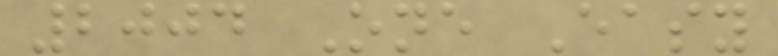2004 One Easy
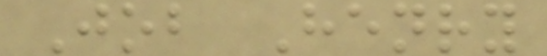Job Henry
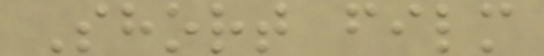Short film
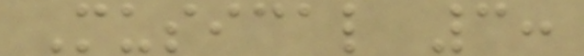Musical 3:
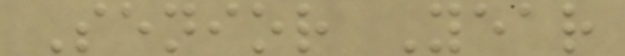Senior Year
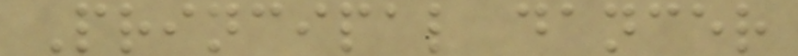Principal dancer
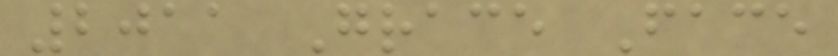2011 Grace Face
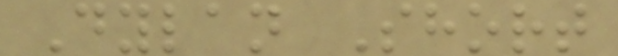Dylan Short
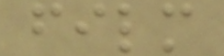film
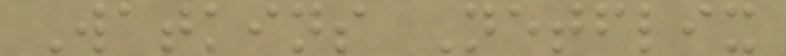Watkins Netflix
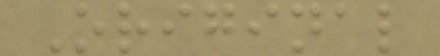Original
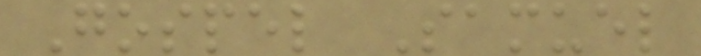Gospel Samuel
